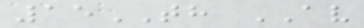15TH AV
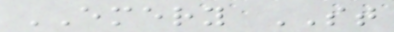EMERY ST
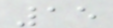15
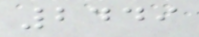2449
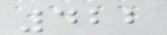422
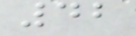42
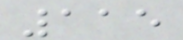115
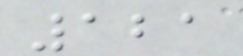121
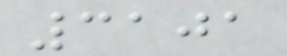3101
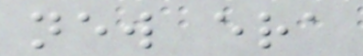new era
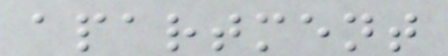apartment
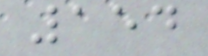154
